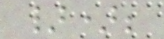});
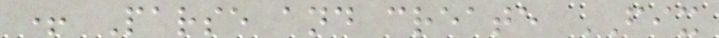+ Parse and create FIX
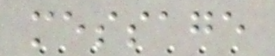message
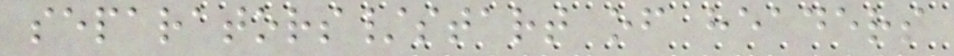separators/start of headers
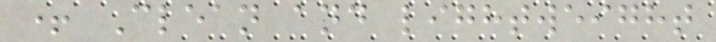+ Clean and lightweight
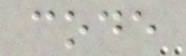code
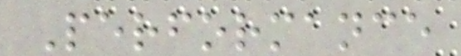Performance
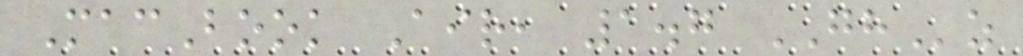MacBook Air, 1.7 GHz
